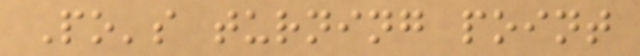Po's turning point
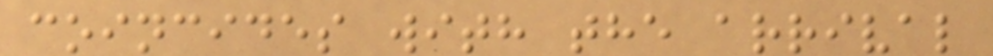coincides with the arrival
